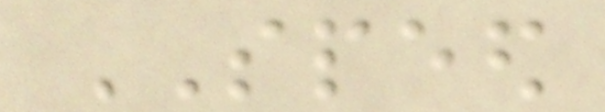SPEED
